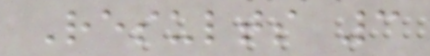Results 3
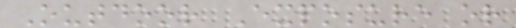Outdoor Exposure or
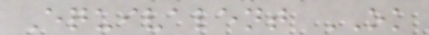Equivalent OK
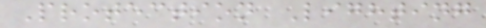Protection Lighting
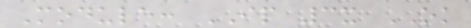Module: IP 3x OK
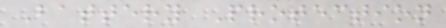Battery Protection
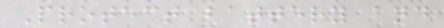Protect battery and
